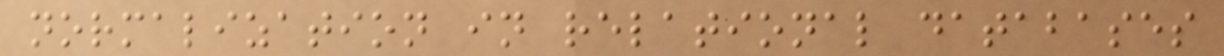normalization in relational databases
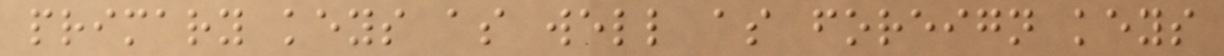primary keys as well as foreign keys
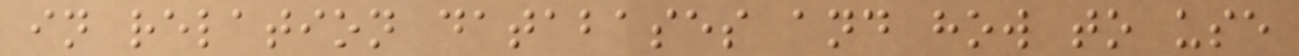in relation databases and how to use
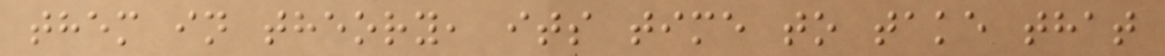them in theory, its time to take that
